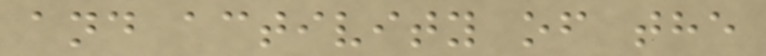and activity of the
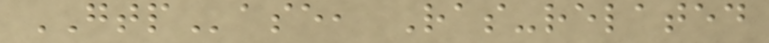GTPase, Ras-related
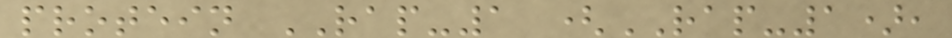protein RAP-1 (RAP-1),
